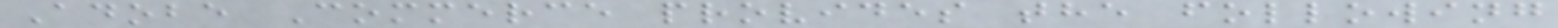Adobe Commerce provides the following
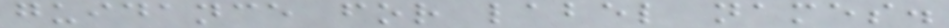guidance for label names.
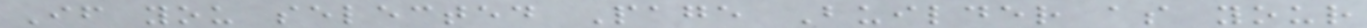If you selected Page Builder as your
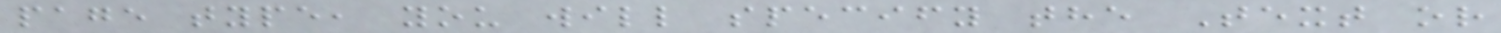page type, you will specify the Text or
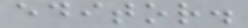editor.
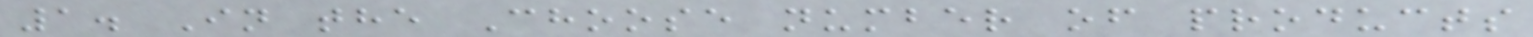1. In the Choose number of products
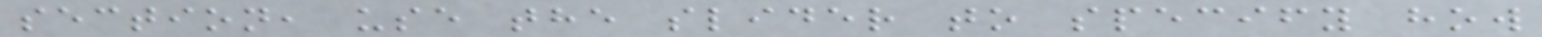section, use the slider to specify how
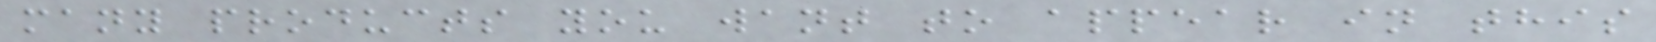many products you want to appear in this
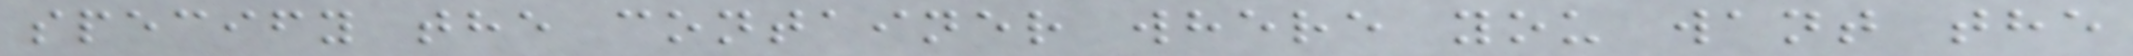specify the container where you want the
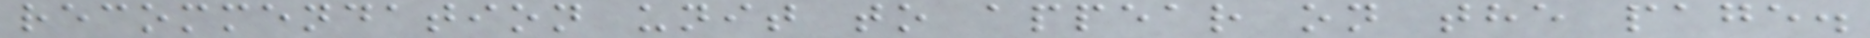recommendation unit to appear on the page.
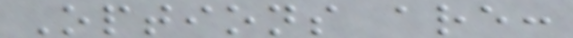Options are:
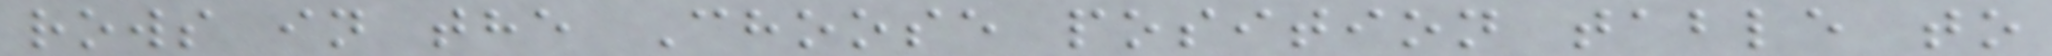rows in the Choose position table to
